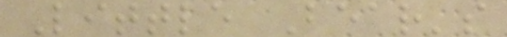Little Bear's
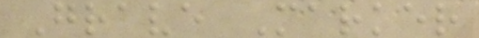Grave Marker
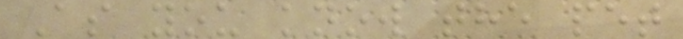As you know the pet
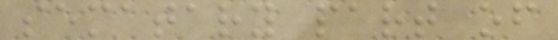sematary part of
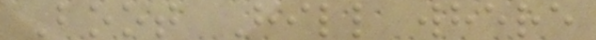Boot Hill where
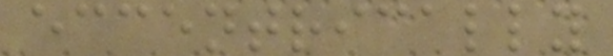eccentrically
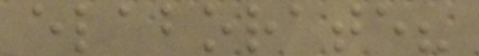elaborate?
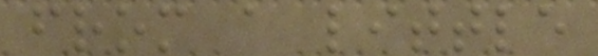from a little
